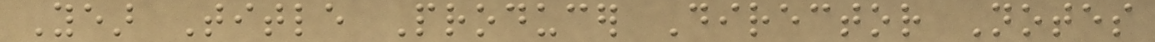Year Title Producer Director Notes
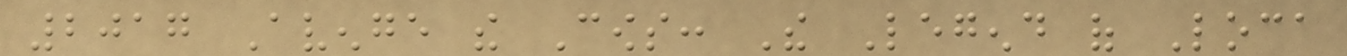2017 Avenge the Cows: The Legend of Loca
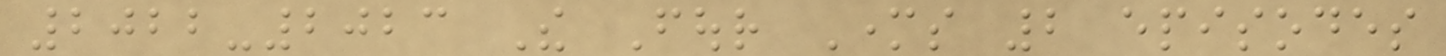2022-2023 The Four Mothers 2 episodes
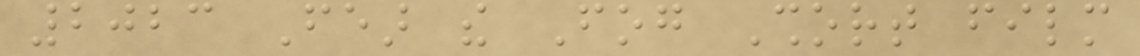2023 Fear the Fog Short film
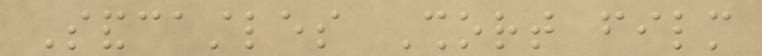Sandcastles Short film
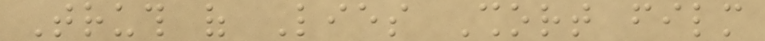Truth of Lies Short film
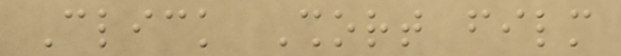Click Short film
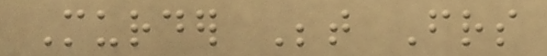Murder Between Friends
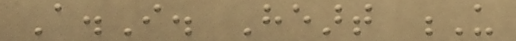A.I. Heart U
